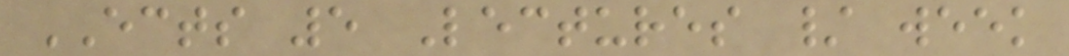ECTS 5 Lectures / week
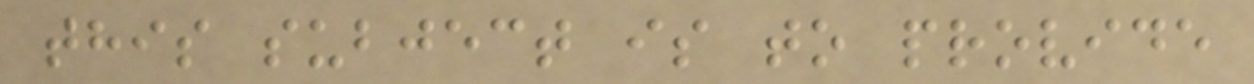this subject is to provide
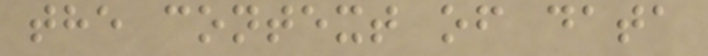the context of data
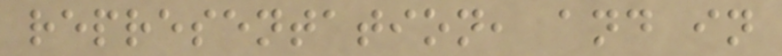representation, and in
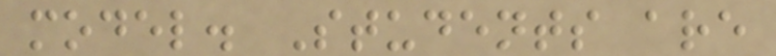model. Students are
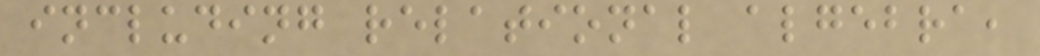including relational algebra,
